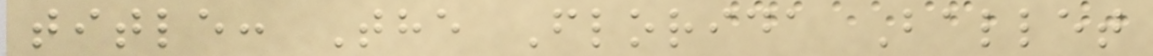title: The Florida Ballet
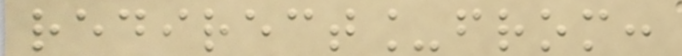redirect_from:
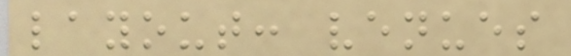layout: venues
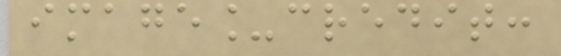image_credit:
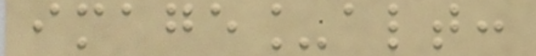image_alt:
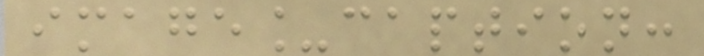image_caption:
